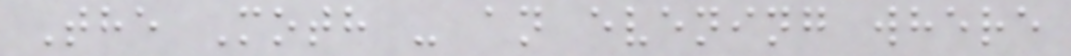The Moth - an evening where
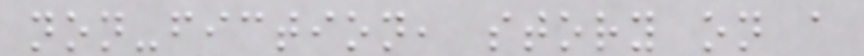non-fiction, story on a
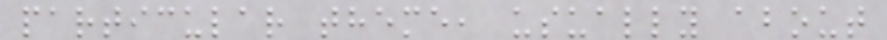particular theme, usually about
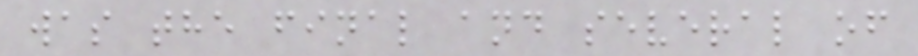was the final and several of
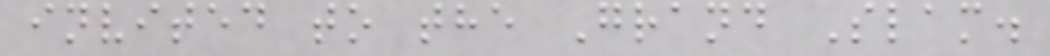invited to the Grand Slam.
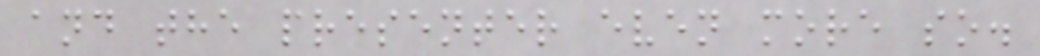and the presenter even more so.
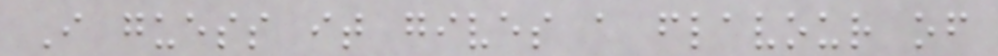I guess it gives a flavour of
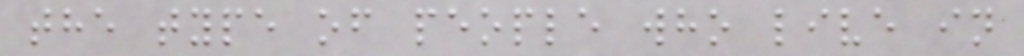the type of people who live in
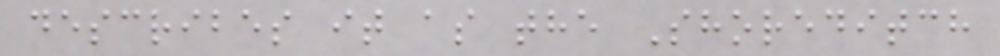describes it as the Shoreditch
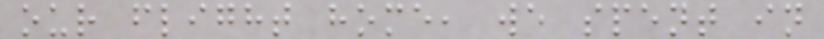our flight home, we spent in
